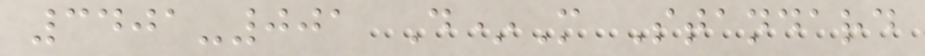3401-001 D*M Standard
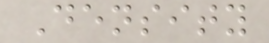Density
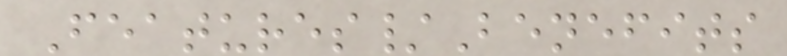Features/Benefits
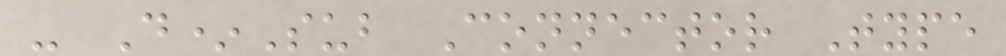- D*Sub Connector Type
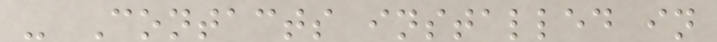- Contacts installed in
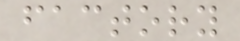factory
